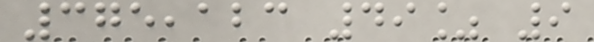375,123 49% 9
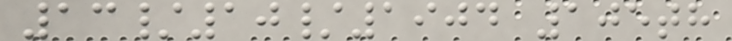13/10/1904 105th
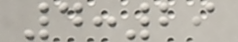4:29
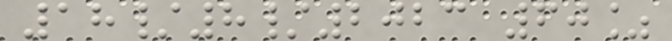18/8/2023 60%
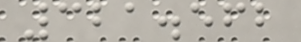321.562
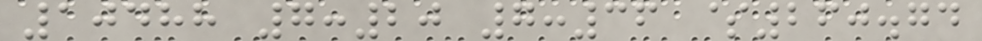10488 7:20 7:36 $260.74
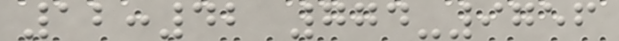12:42 774-9756
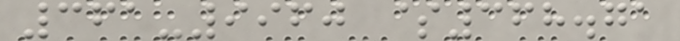361-9960 $368.71
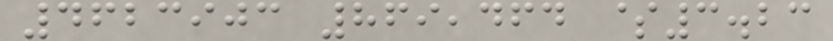4623903 869,464 $3.23
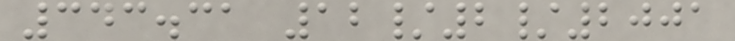343.31 12/2/2001
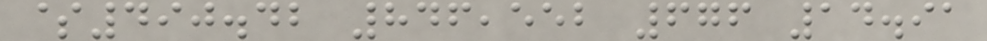$490.42 846,552 676 14.91
